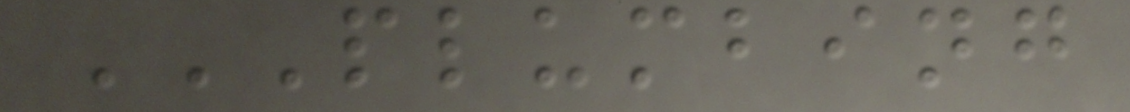PLUMBING
